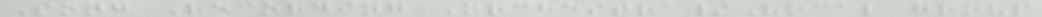Song Recording Orchestra/Vocal group
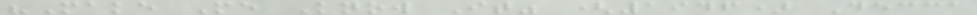"Make Me Know It" (1946) Decca
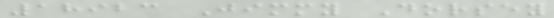18923 Jimmy Dorsey
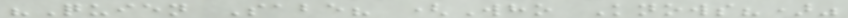"Quien Sabe? (Who Knows?)"
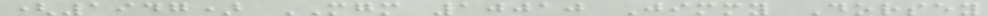(1947) MGM 10010 Jimmy Dorsey
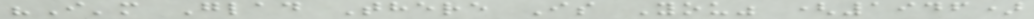"I'm Glad There Is You" (1946)
